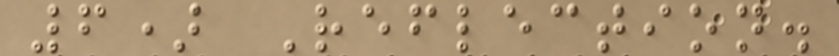6) Reflection.
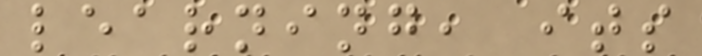learning, its
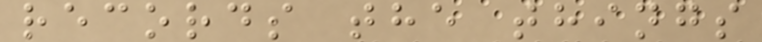records the things
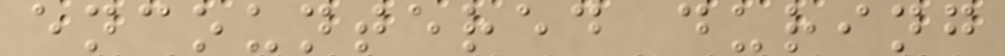encountered during
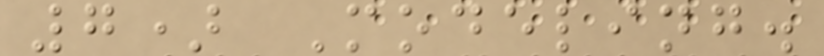7) Modeling.
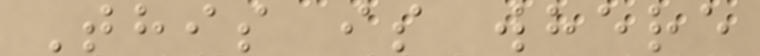This is where
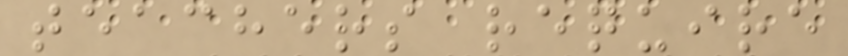teachers require
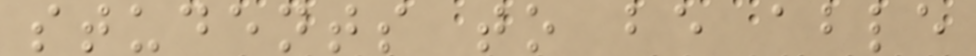students to be able
